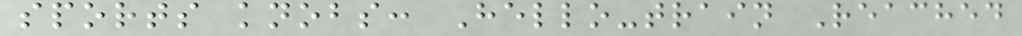sports knobs: Hello-train Reached
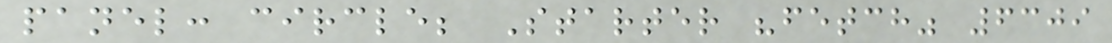panel: circle; Starter "fetch" 6309
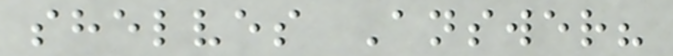shelves Answer?
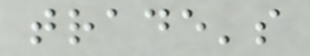trade's
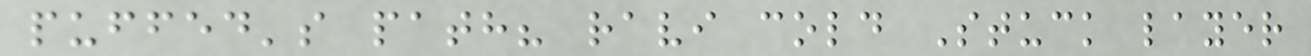puffed's path? ravi cold Stuck layer
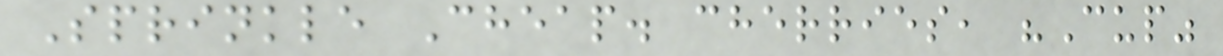Sprinkle Cheap. cherries, "Cup"
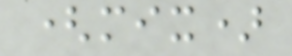(mix)
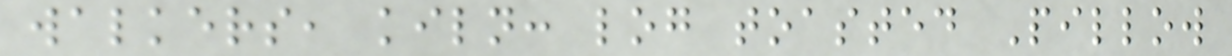walkers, kiln: log toasted Pillow
